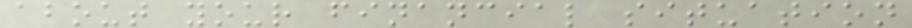about your financial situation
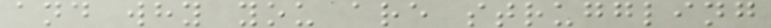and why you are struggling
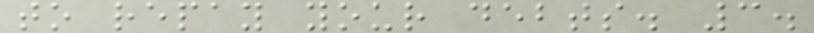to repay your debts. 3.
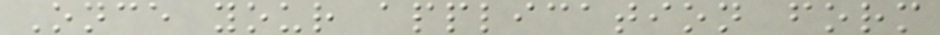Once your application form
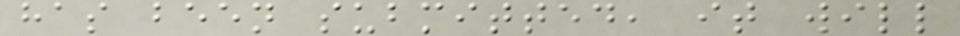has been submitted, it will
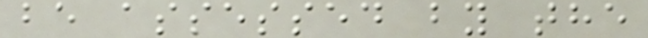be assessed by the
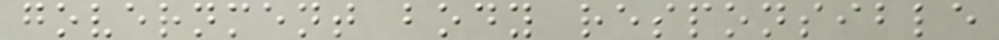government body responsible
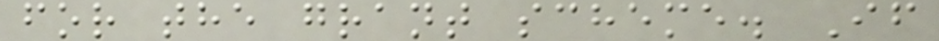for the grant scheme. If
